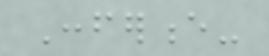Conference-
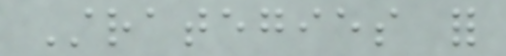Strategies for
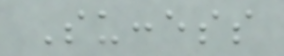Success
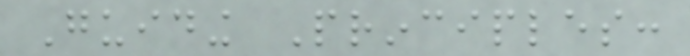Guiding Principles:
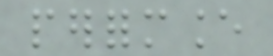performance
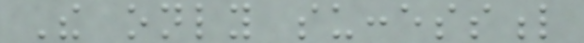The only successful
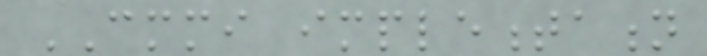CMMI implementation
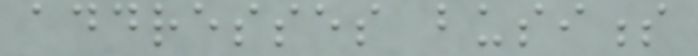addresses business
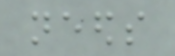needs
